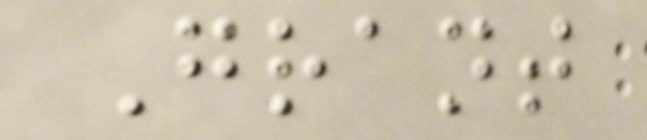Grant
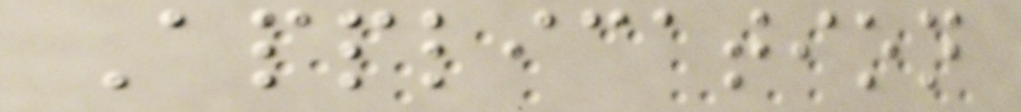Application
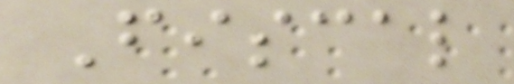Fiscal
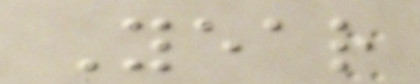Year
